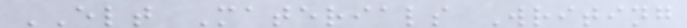ELT Materials Writing
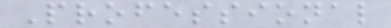Professional
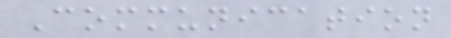Communication
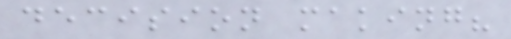decision making?
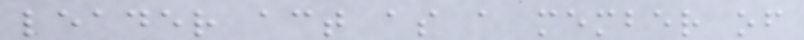leader act as a member of
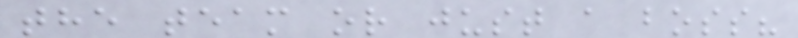the team or just a boss?
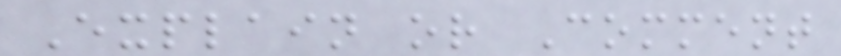Explain or Comment
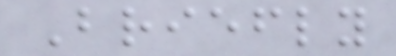Briefly
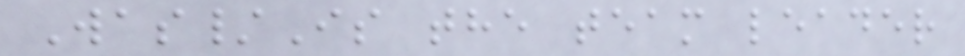Was/Is the team leader
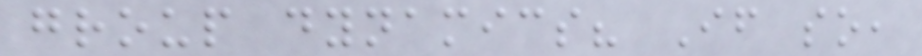group dynamics? If so,
